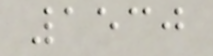1530
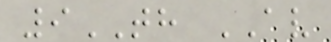9TH AV
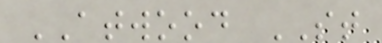ATWOOD ST
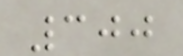300
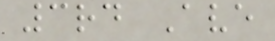3rd Ave
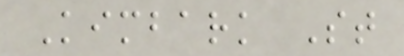Kimbark St
